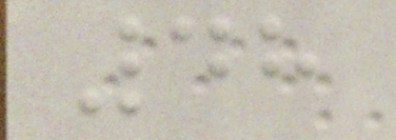48
